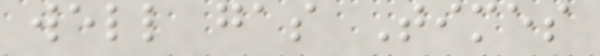well gas Times
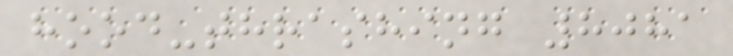hood-thrashing 8081
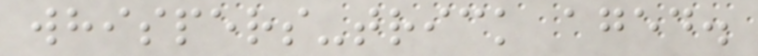whispers-trick aged.
